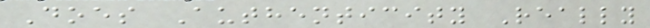Does Authenticity Really
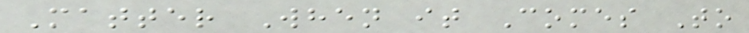Matter When it Comes To
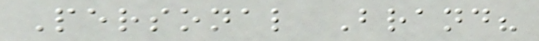Personal Brand?
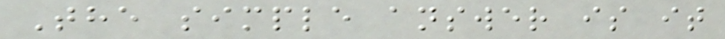The simple answer is it
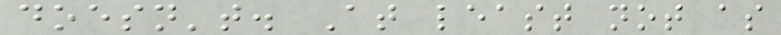doesn't. At least not as
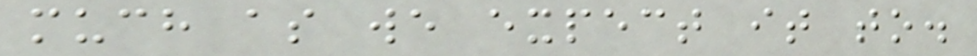much as we expect it to.
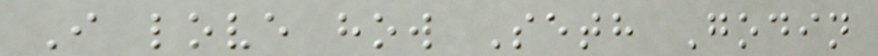I love how Seth Godin
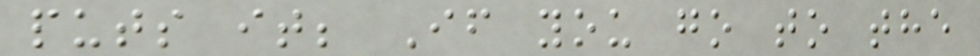puts it; If you go to the
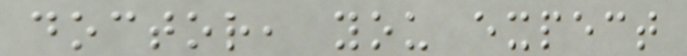doctor, you expect
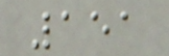151
